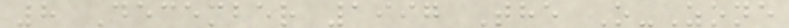8 December 1997 The O-Zone
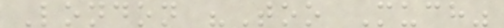London "Too Much"
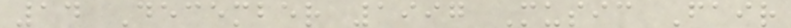14 December 1997 Music Fair
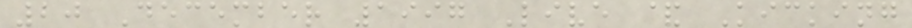20 December 1997 Live & Kicking
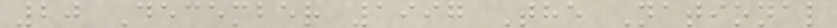20 December 1997 The National
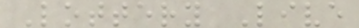Lottery Live
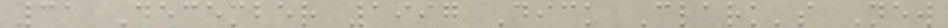31 December 1997 Dick Clark's New
